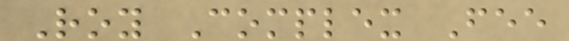Roy Complex Fee
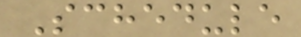Schedule
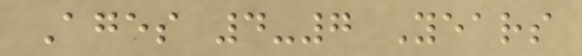Ages 4-7 Years
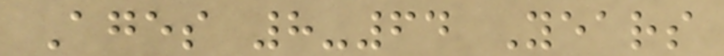Ages 8-64 Years
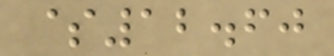$12.60
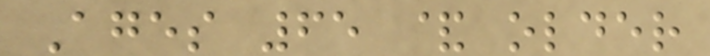Ages 65 & older
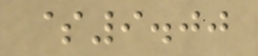$9.00
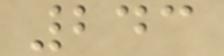243
